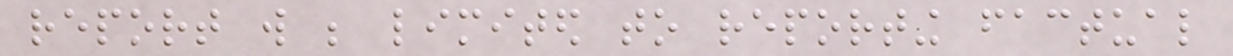report will be limited to reporting factual
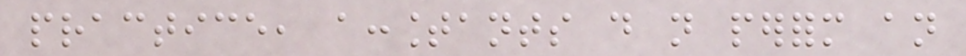practice, accountants do not perform an
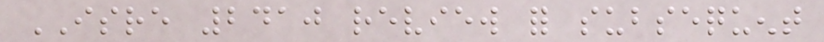ISRE 2410 review for subsequent
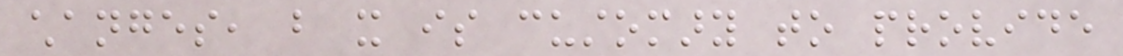changes, but it is customary to provide
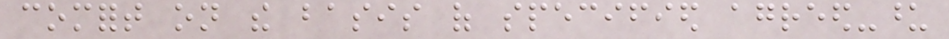comfort on the basis of specified agreed-upon
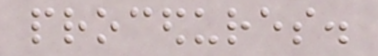procedures.
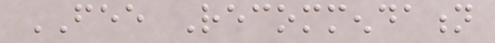FEE Recommendation
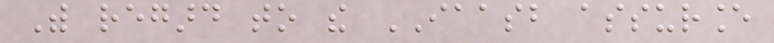With regard to the IAASB assurance
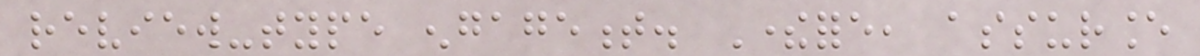review-type engagement. Therefore, assurance
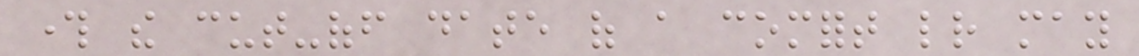through the cut-off date of a comfort letter may
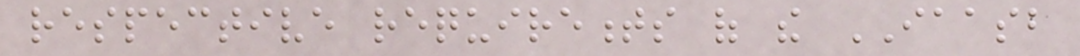respective requirements of the IAASB
